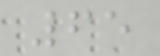65
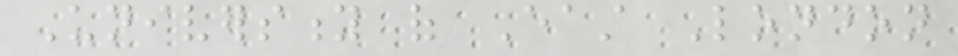University of East London
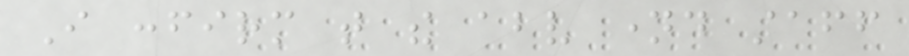I confirm that the above named staff
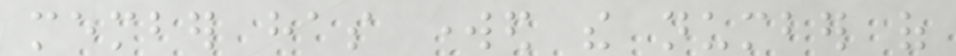member has worked the number of
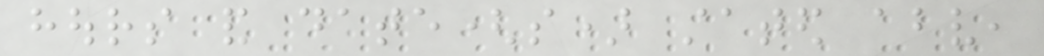hours and date(s) stated above,
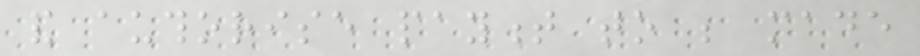and authorise payment to be made
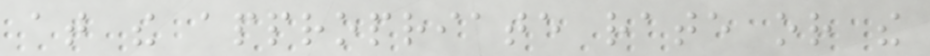at the appropriate rate or the
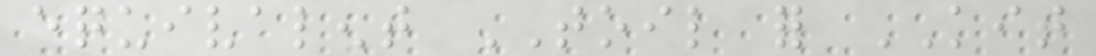equivalent TOIL for KIT
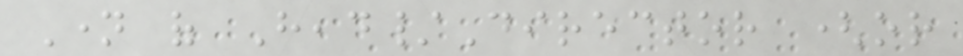Name of Head/Director (or
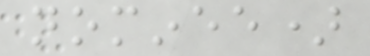nominee)
